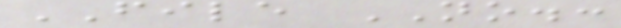FILE NO.:
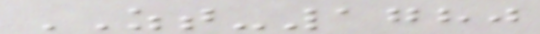ZT-1780
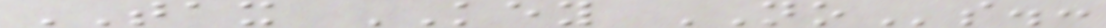TAX KEY NOs.:
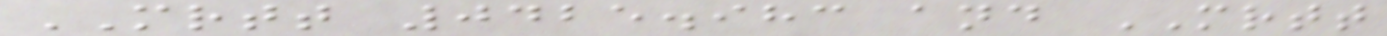MRTT 0425.983 and MRTT
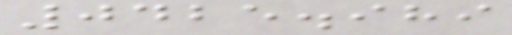0425.989
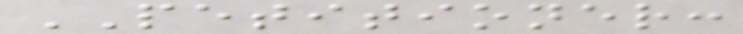PETITIONER:
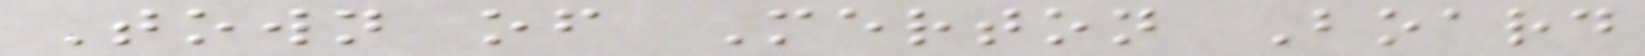Town of Merton Board
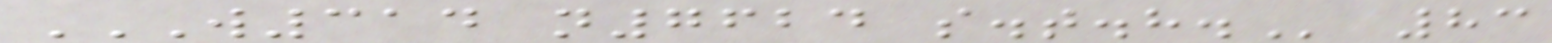W314 N7624 S.T.H. 83
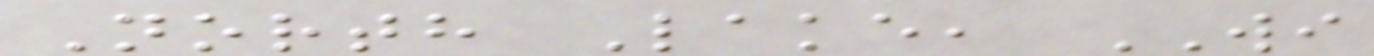North Lake, WI
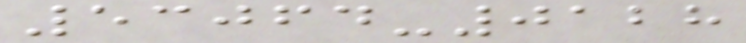53064-0128
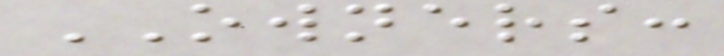OWNERS:
